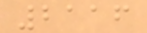2116
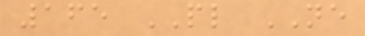165 PL NE
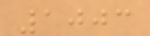1003
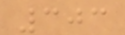303
